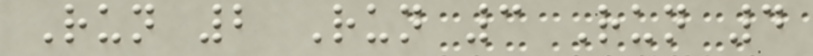Run 2 Run 3 Run 4
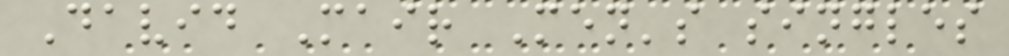David Mair Men's singles
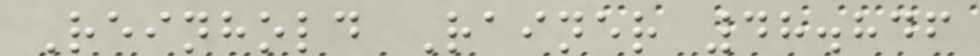Reinhold Rainer 48.846
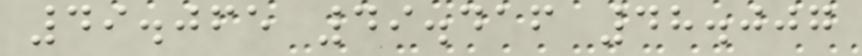49.065 49.416 48.007
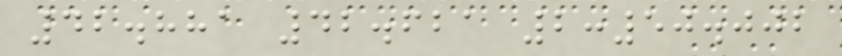42.881 42.621 2:50.002
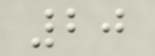20
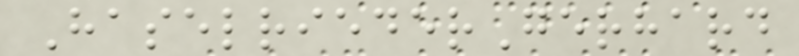HaselriederGerhard
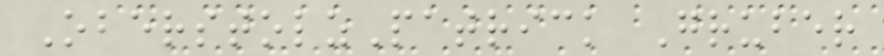OberstolzPatrick Gruber
